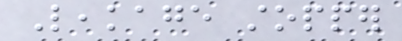Leakage stopper
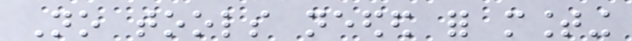No tools needed for mounting
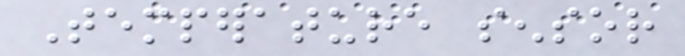Temperature sensor
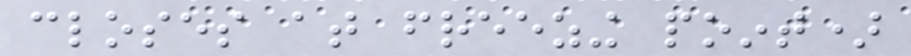closes at freezing point)
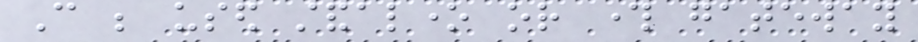Can be used standalone or through gateway
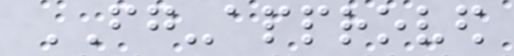FG-approved
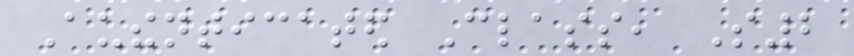Authenticated Class, S2
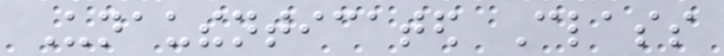Unauthenticated Class
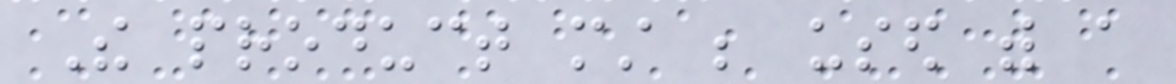The product must be used with a
